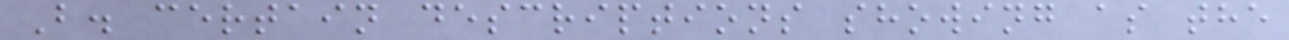B. certain descriptions showing as the
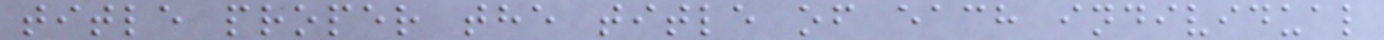title proper the title of each individual
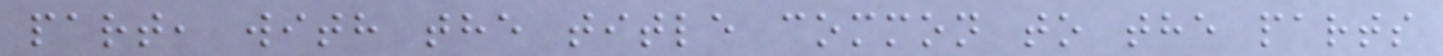part, with the title common to the parts
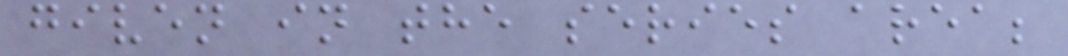given in the series area;
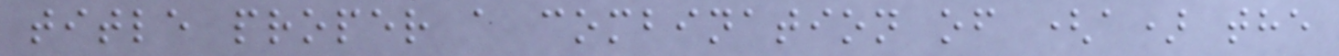title proper a combination of (a) the
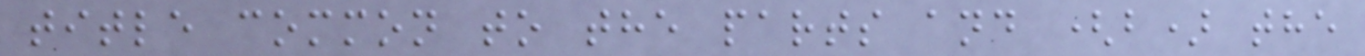title common to the parts and (b) the
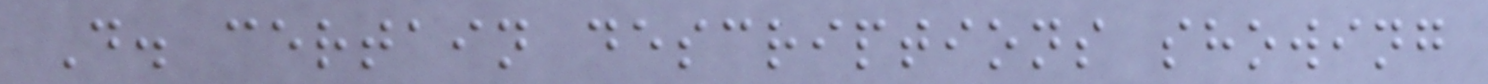D. certain descriptions showing
